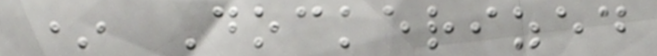* Dockerized
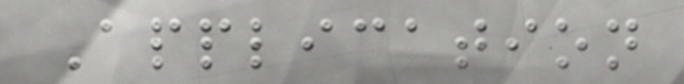Application
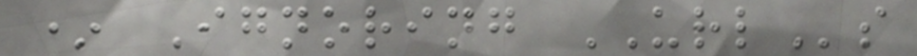* Ignoring URLs
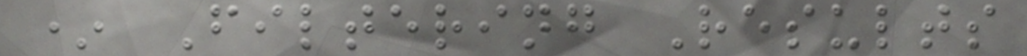* Filtering Results
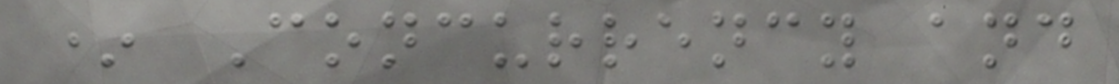* Concurrency and
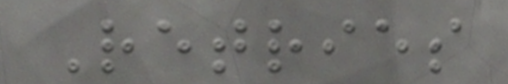Retries
